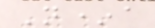N*a
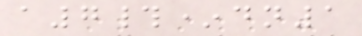a7#*dn1
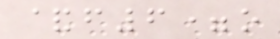&f6=o
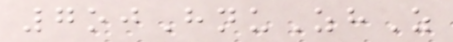7ojHnuZhZ
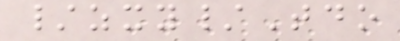/zxy/Tdo
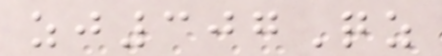zj307Qz
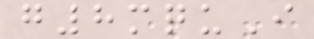g8mquI
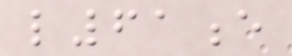l61e
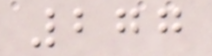277
